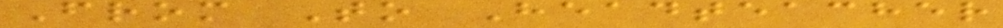From To Headteacher
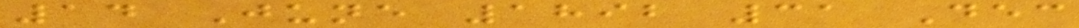14 June 1892 31 Dec
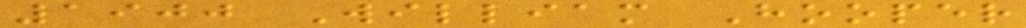1900 William Hooper
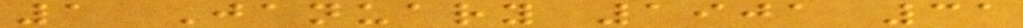1 January 1901 31
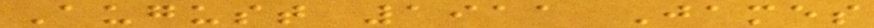August 1911 James
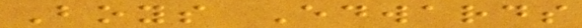Boys Edwards
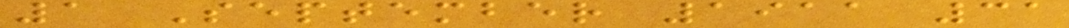1 September 1911 31
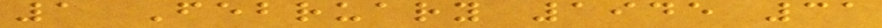1 February 1945 31
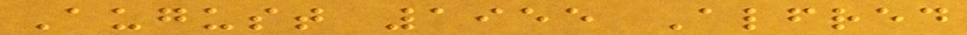August 1955 Alfred
